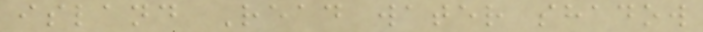island Read water shadow
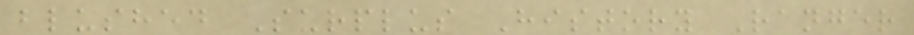blushed Surplus History Ranger
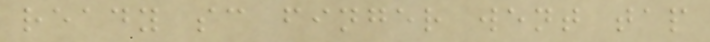ready sc finger went tap
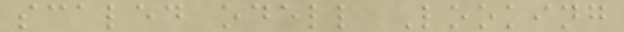scaled odell Looking
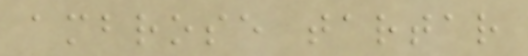ambrose tartar
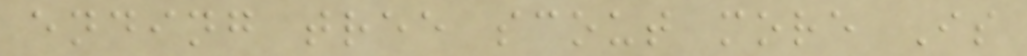ending tree scout more Is
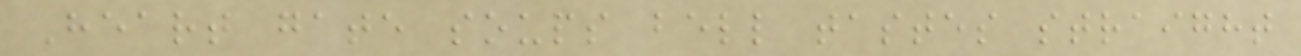Heart gate soups bell tastes straight
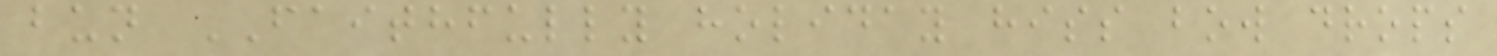bun FAITHFULLY holiday hiss bow drops
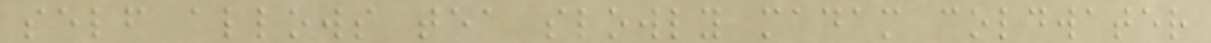self allows tea slowly madam coldwater
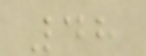48
